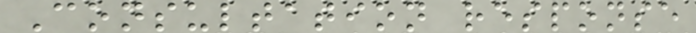Consultation response
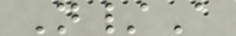N/A
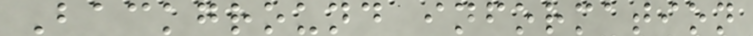Background information
